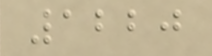1220
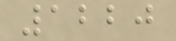1220
